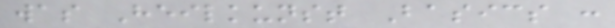was Heilkunst Basics :
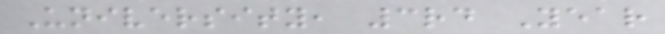University, 3rd Year
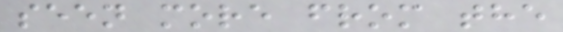seen more from the
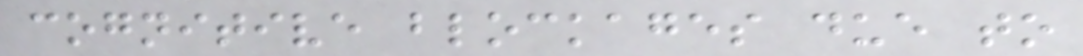cognitive blockages due to
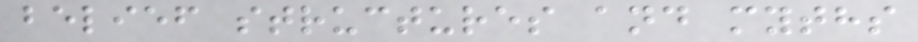belief structures and myths
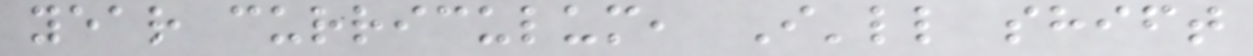year curriculum, I'll shift
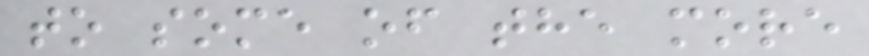to some of the more
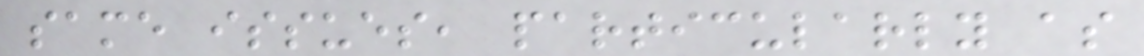same issues, particularly as
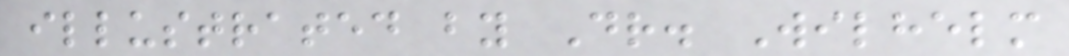illustrated by Dr. Wilhelm
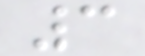3
